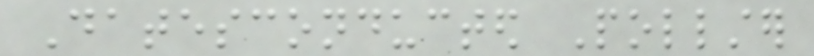Datesconducted Pollster
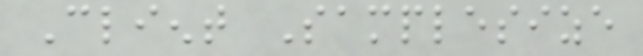Client Samplesize
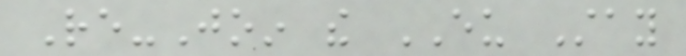Re-Join the EU Stay
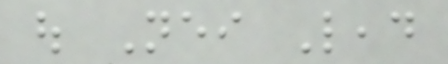out Neither Lead
